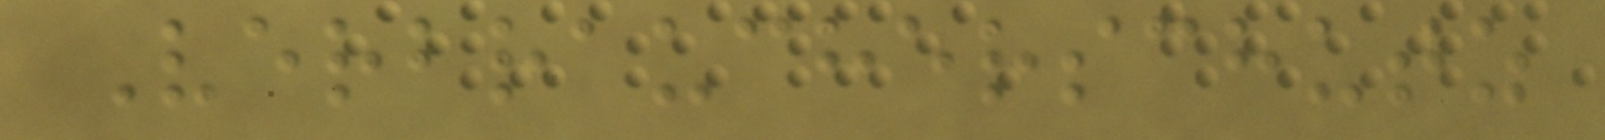Verbraucherschutz
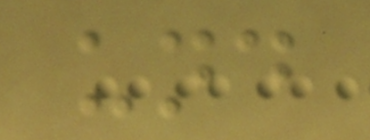und
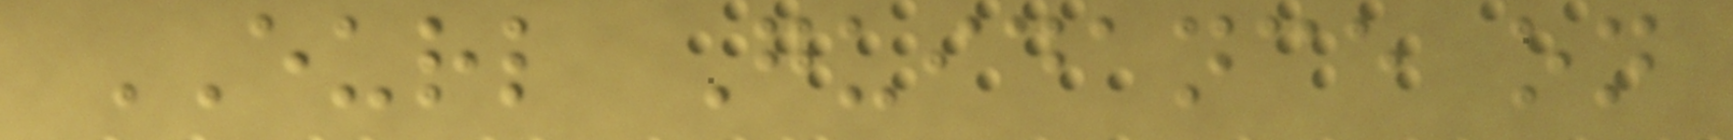EURL Guidance on
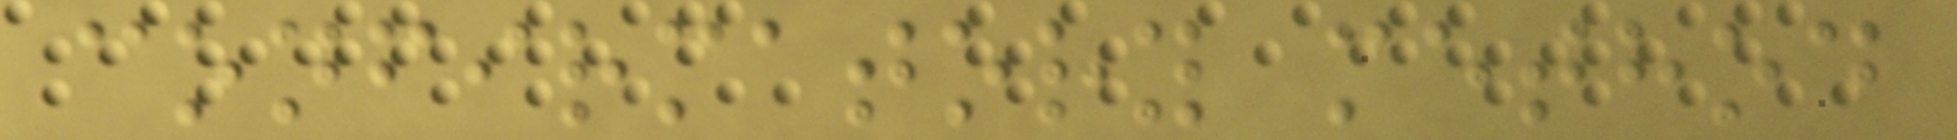confirmatory method
